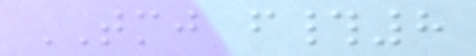TMJ f#8
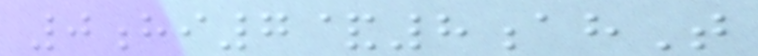0hi7&8ahT
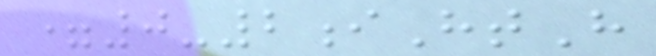=0-2iHtH
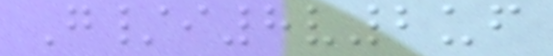G/i8v2uf
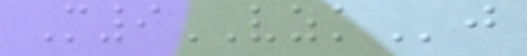M9VZKj
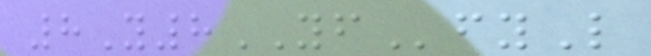8Y8YFfyL
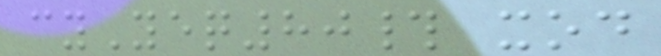cyYeq80# xod
